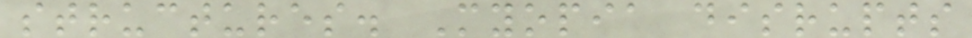structures. Myopia disrupts
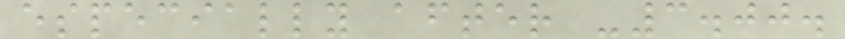especially after -3.00.
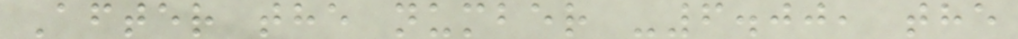After the number -6.00, the
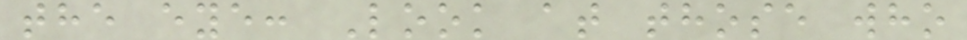the eye: Look at those who
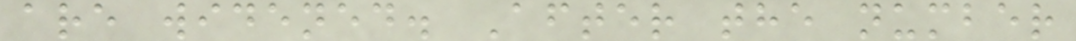are widened. After the number
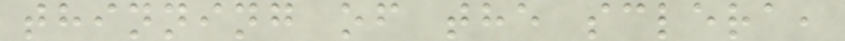thinning of the sclera,
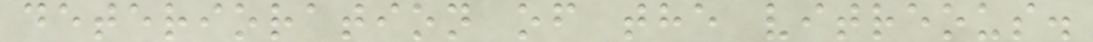deterioration of the vitreous.
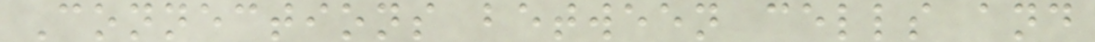Connections between cells and
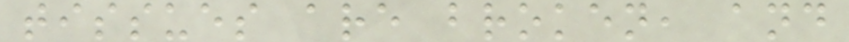tissues are broken, and
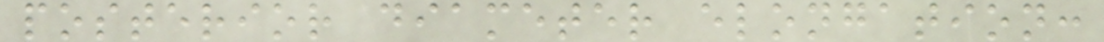posterior diameter elongation:
